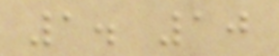1. 10
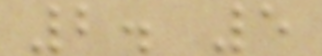2. 5
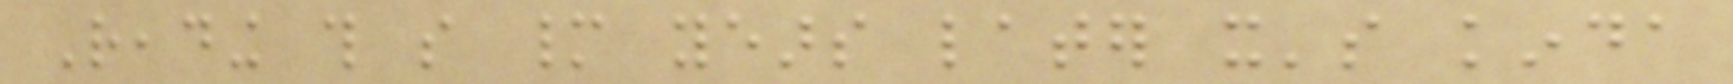Reading this so many years later it's kinda
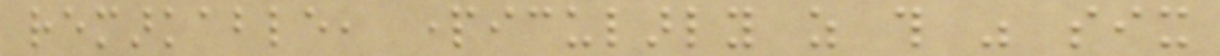remarkable, particularly as this was six
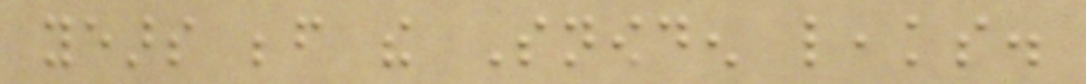years before the Snowden leaks.
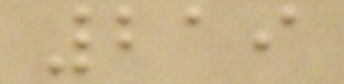219
